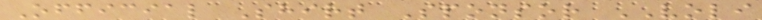Official Shirt Sponsor VOLI
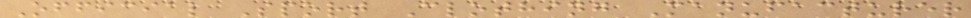Official Sport Clothing Manufacturer
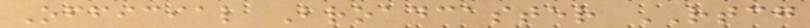Official Broadcaster RTCG
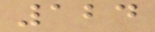124
